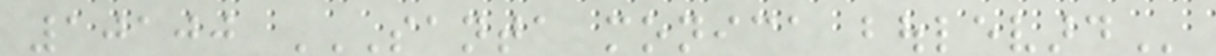10100 SANTA MONICA BOULEVARD
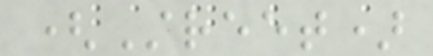(Street)
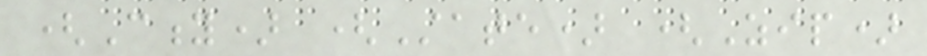(City) (State) (Zip)
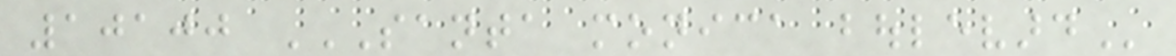10100 SANTA MONICA BOULEVARD
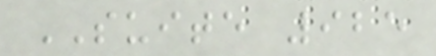SUITE 925
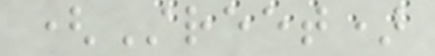(Street)
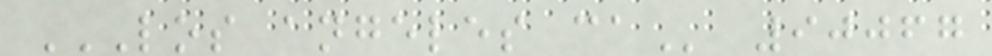LOS ANGELES CA 90067
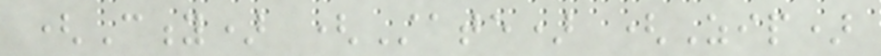(City) (State) (Zip)
